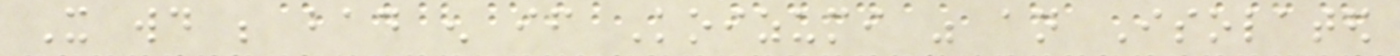It would be bad enough if Koizumi was an Isolated
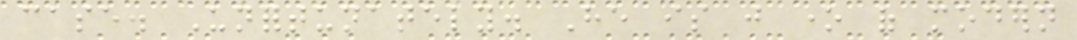case. Unfortunately. He is just one of modern
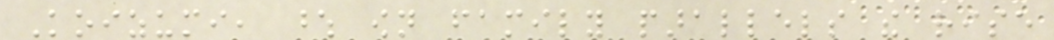Koizumi, whose own family parallels the rise
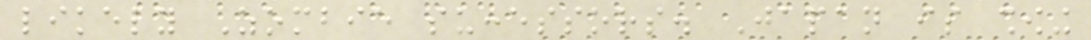likely Zombie successors. Japan is showing
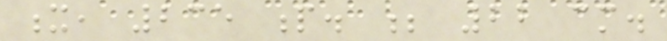x, 235 p. ; 22 cm.
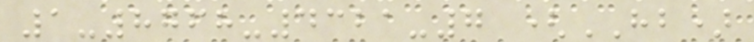1-8768-4321-7 (HB)
